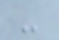-
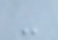-
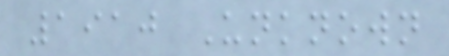1910 Unknown
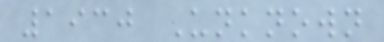1930 Unknown
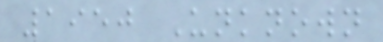1950 Unknown
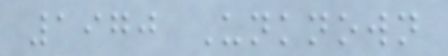1970 Unknown
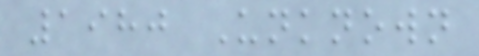1980 Unknown
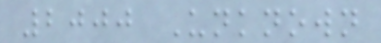2000 Unknown
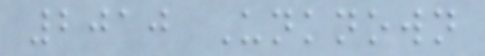2010 Unknown
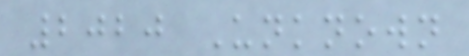2020 Unknown
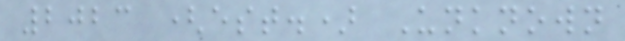2023 (est.) Unknown
